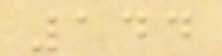144
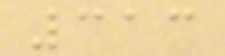313
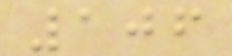106
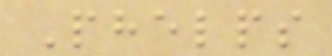Phelps
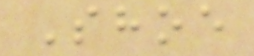Shoe
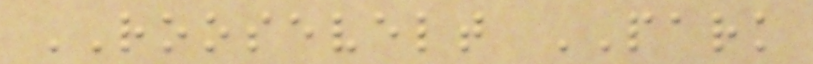ROOSEVELT PARK
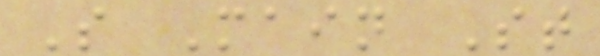S Main St
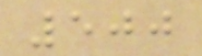500
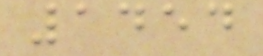1454
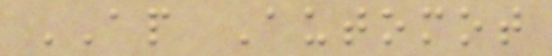AP Automot
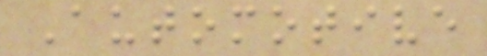Automotive
